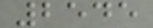2545
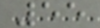55
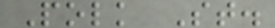Polk St.
